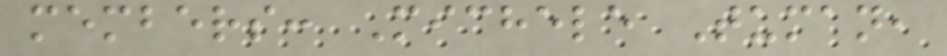members: Michele Tuman,
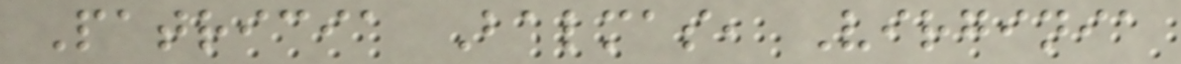Patricia Balmas, Virginia
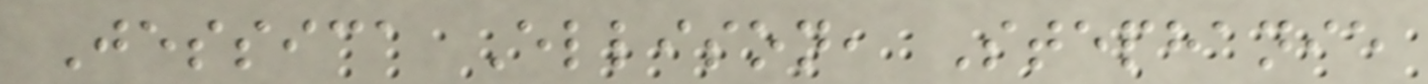Jessica Ellison, Stephanie
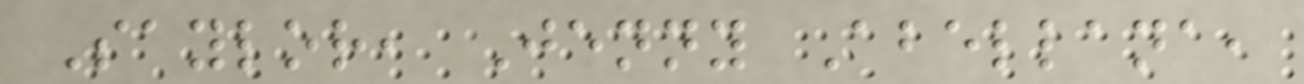Saylor, Jenny Abellana,
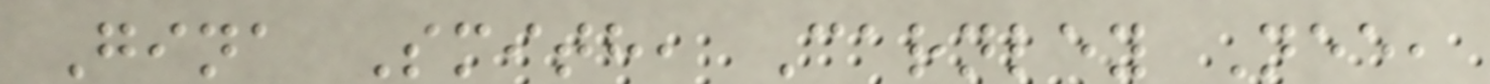Gina Smith, Carnley Nee,
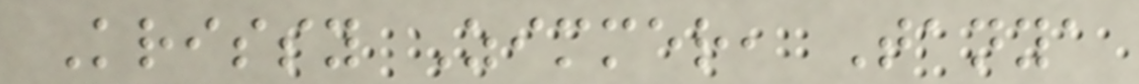Krissy Zimmer, Tanya
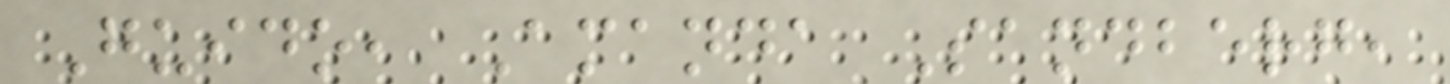Guido, Amanda Sandberg,
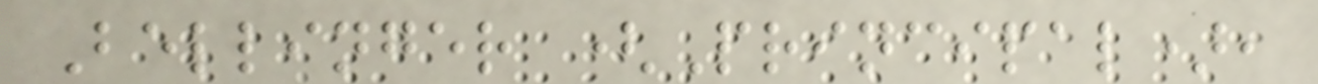Bellinger (Principal),
